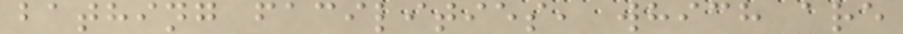bathing facilities, which are
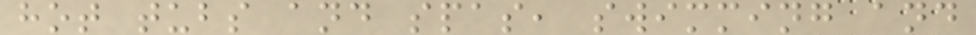hot tubs and spas, swimming and
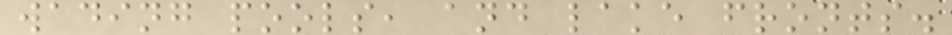wading pools, and lake fronts.
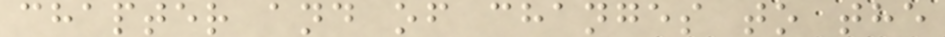chapter and of changes to the
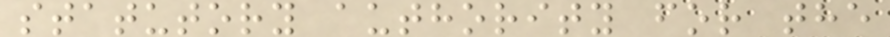statutory authority for the
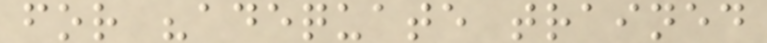for "adequate trained
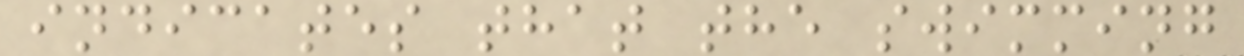indicates that the swimming
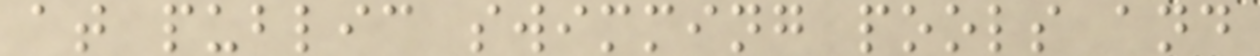at public swimming pools and
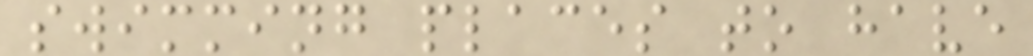swimming places to have
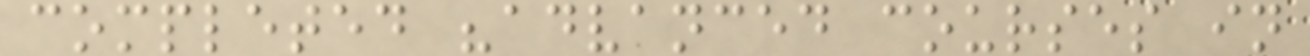completed "advanced courses in
